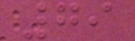79
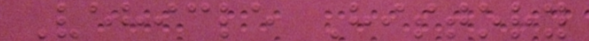Vehicle History
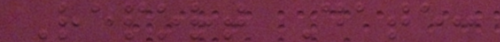Report Date:
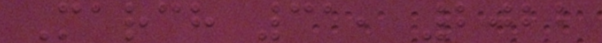March 31, 2022
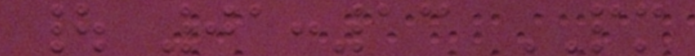| 01:13 PM
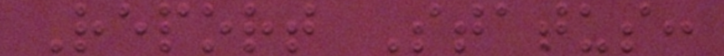Report Status:
